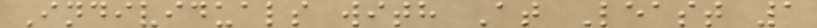Individuals with At Least 1
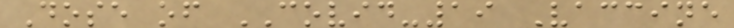Dose of COVID-19 Vaccine
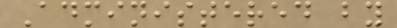Administered by
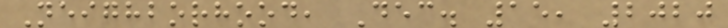Neighborhood, Dec. 15, 2020
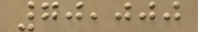70,000
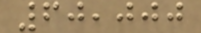60,000
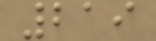219
